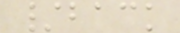/back
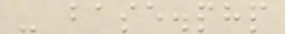- base.php
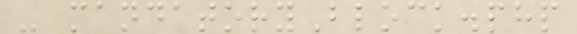- mandatoryBlock.php
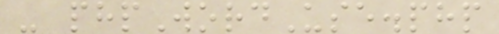- phpWordUse.php
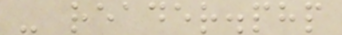- reader.php
